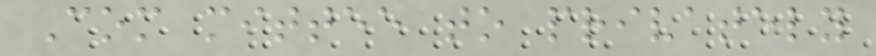Com mittee to privately
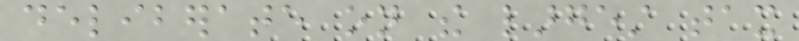deliberate on the largest tax
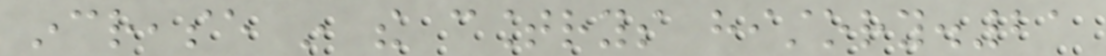increase in the countrys history.21
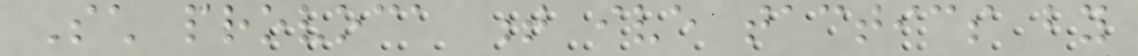Such provoca t ive tactics by
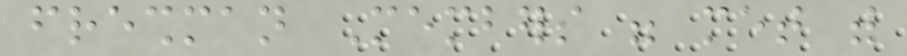freshman Members were met with
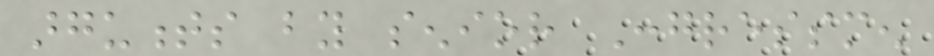arguments by senior Congressmen
